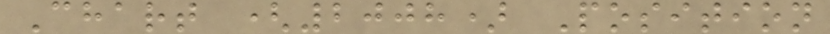Chart (2008) Position
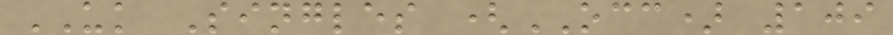UK Singles (OCC) 109
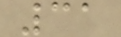31
